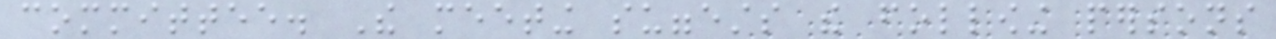committee. The meeting suggests the following persons
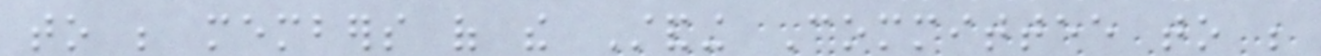to be members of the Standing Committee to be
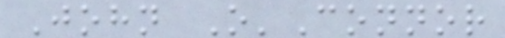John O'Connor
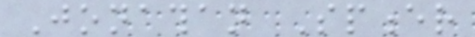Jonathan Spencer
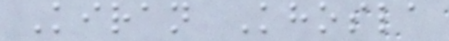Kiran Khosla
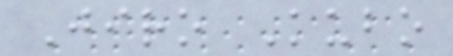Jiro Kubo
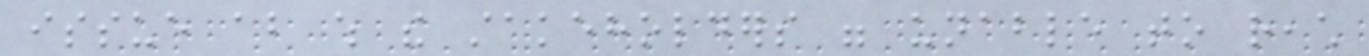issue about which the stakeholders were unable to reach
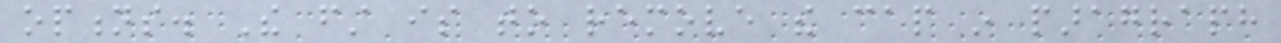options. The first is to remove the cap in paragraph
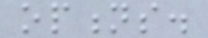options.
